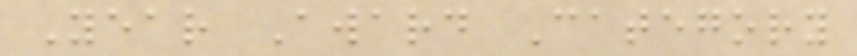Year Award Category
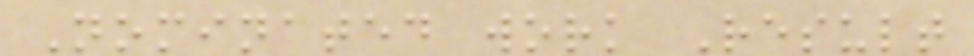Nominated work Result
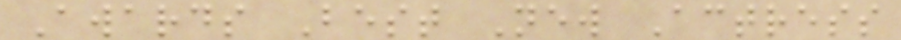Awards Best New Actress
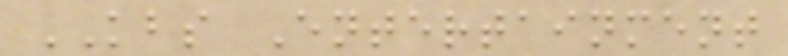KBS Entertainment
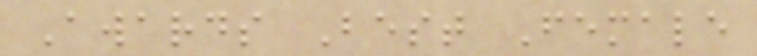Awards Best Female
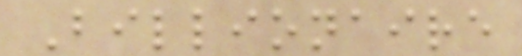Billionaire
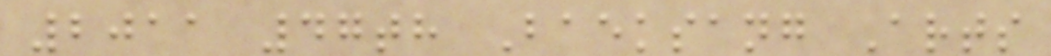2011 47th Baeksang Arts
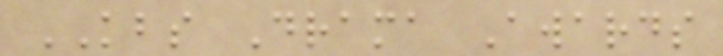KBS Drama Awards
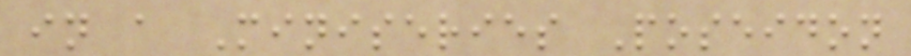in a Miniseries Poseidon
